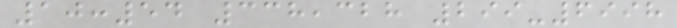10:54 338,328 299-6998
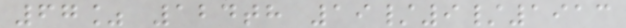67% 124th 19/9/1913
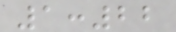1:22
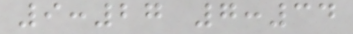9:27 7:34
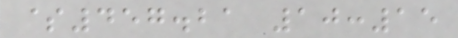$457.21 10:15
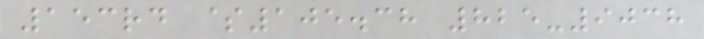153rd $105.38 825-9038
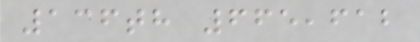136th 665,612
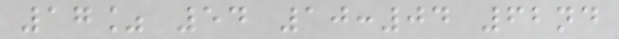17% 54 10:04 62nd
